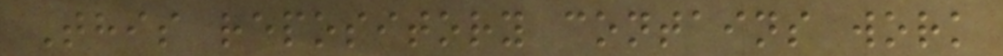This repository contains work
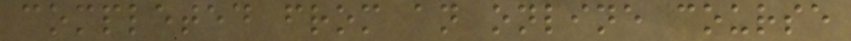completed from an online course
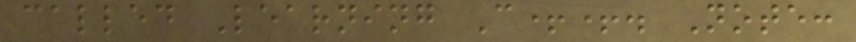called Learning C++. Note:
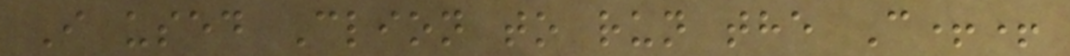I used Clion to run the C++
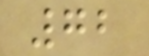72
